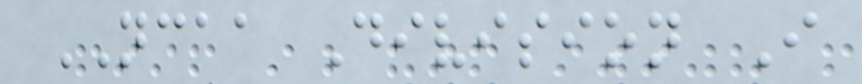NCAA Division I
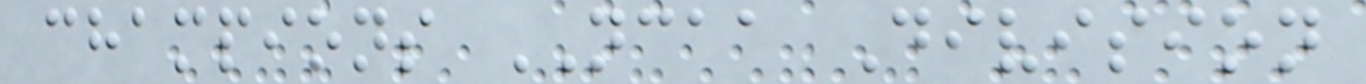champions NCAA Division
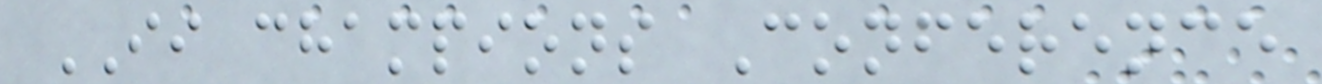II champions Conference
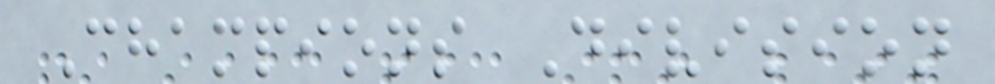Champions Division
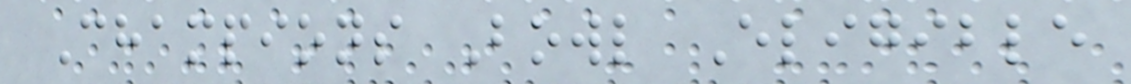Champions Bowl Eligible
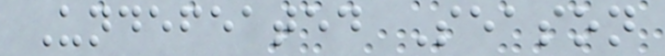Undefeated Season
